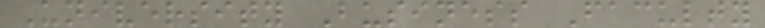University Business Faculty
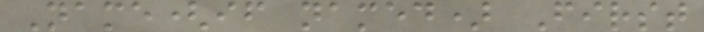Name(if named) First
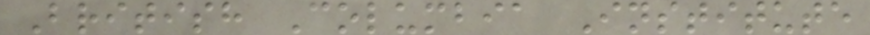British Columbia Institute
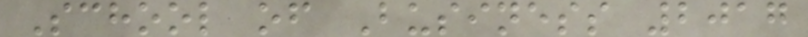School of Business 2017
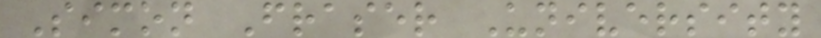Simon Fraser University
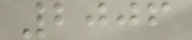2006
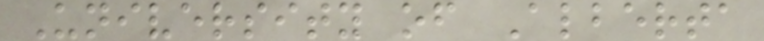University of Alberta
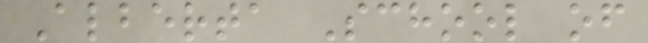Alberta School of
